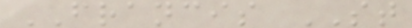FRANCIS ST
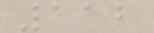112
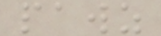pawz
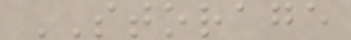STORAGE
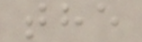the
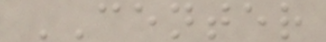CENTER
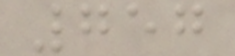757
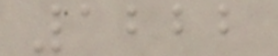1222
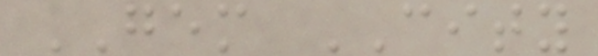GEM CITY
